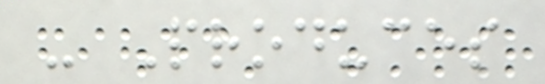- Produces
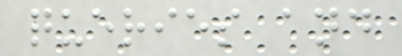queries and
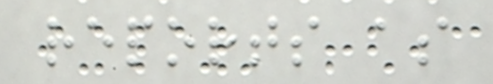reports as
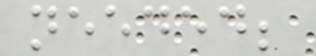needed;
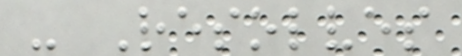- Resolves
